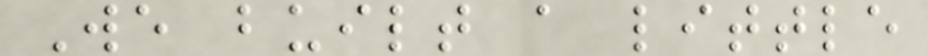We built a little
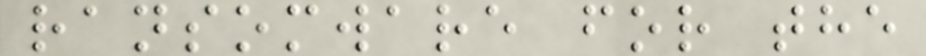ransomware for the
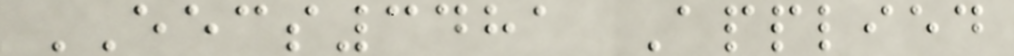EECS3481 Applied
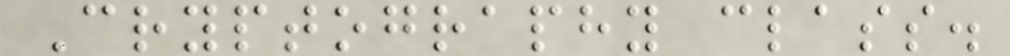Cryptography class.
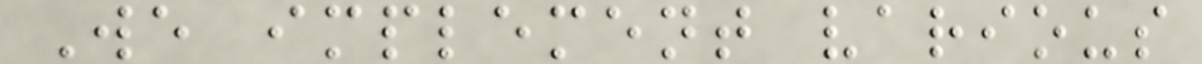We implement various
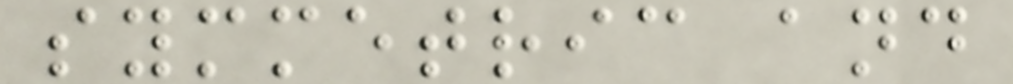symmetric and
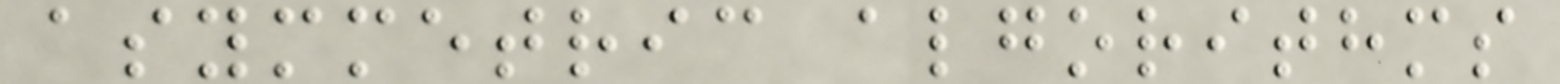asymmetric algorithms
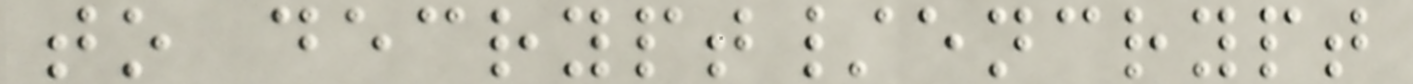to decrypt/encrypt
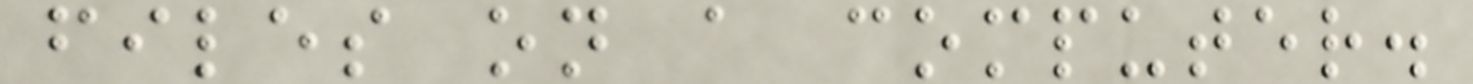files on a computer.
